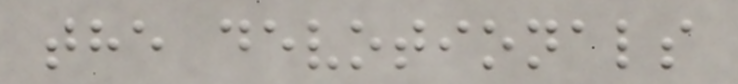the devotionals
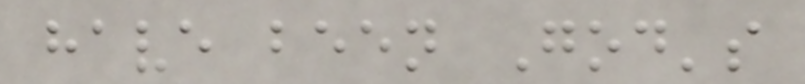have been God's
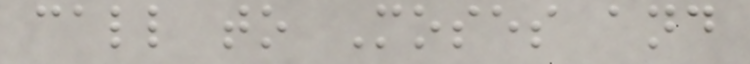call to Moses and
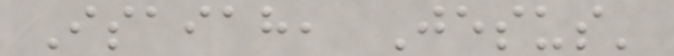Isaiah, Jesus'
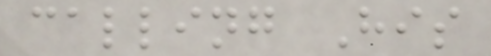calling His
